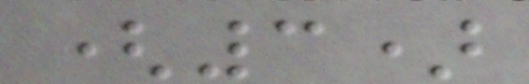(3)
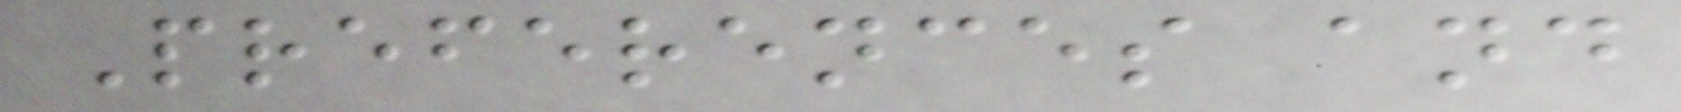Preferences and
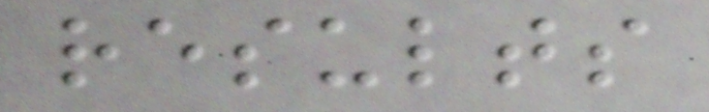results
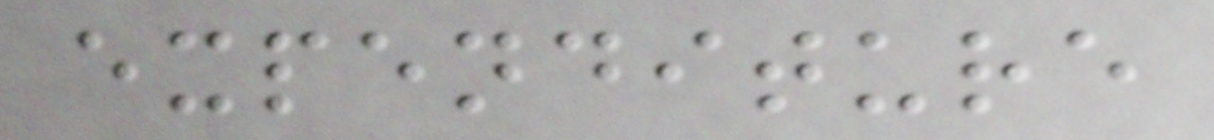expenditure
